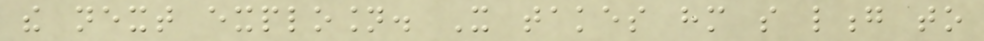the next explosion. It takes him so long to
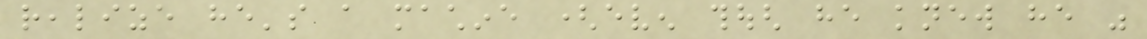realize he's a machine (even though he knew he was
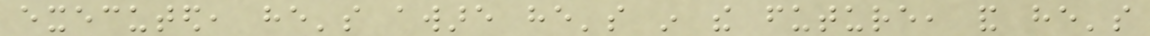executed, he's aware he's in the future, and he's
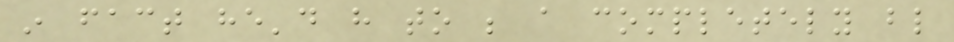in fact he'd have to be a completely blind
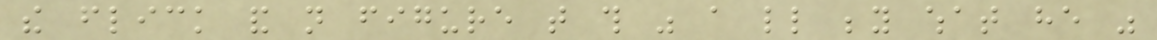the flick and not figure that this was a little beyond what he was
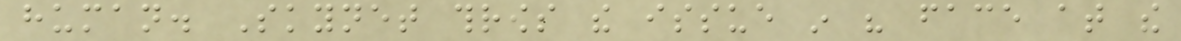human. Skynet throws the issue in his face at the
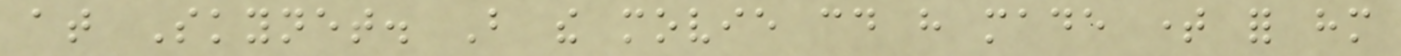at Skynet. But the movie could have made time for him
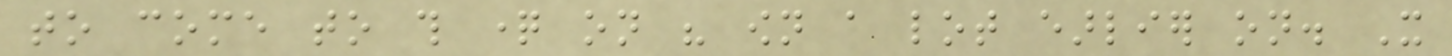to come to this question on his own a lot earlier on. It
